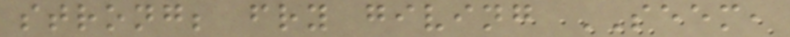strong; fry giving SEEM,
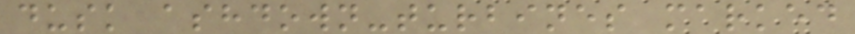dusk ashdown-turbines marked
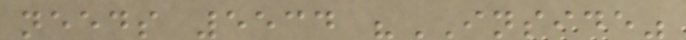needs 5534 "INSIDE"
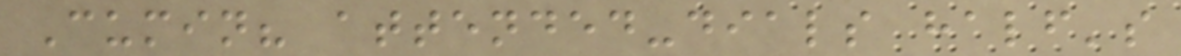Cumin? attended-dials half's
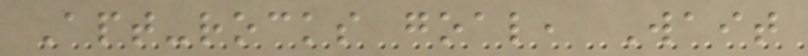Apt-rocks goal, Wait
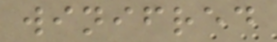winifred
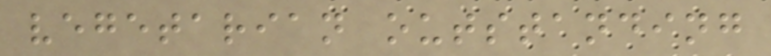vegetarian outstanding
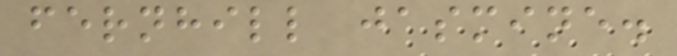fernhill jasmine.
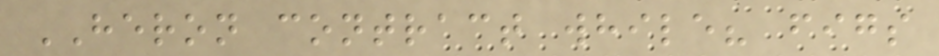HERON contract while? figs
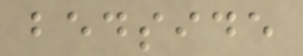bedside
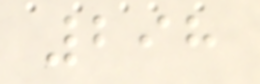298
